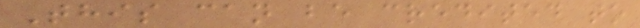This can be credited to
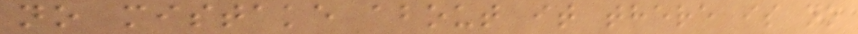no mistake about it there is no
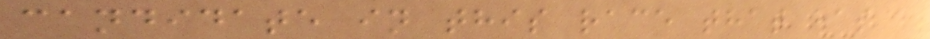candidate in this race that has a
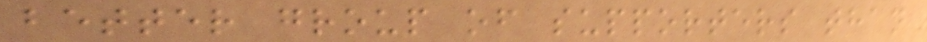better group of supporters than
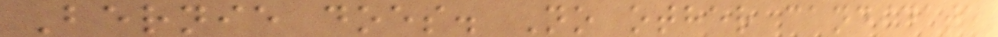Bernie does. No other candidate
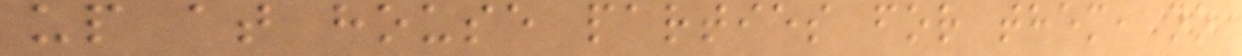up at house parties for them, no
